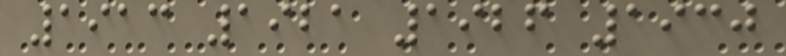1913 1921 1926 1930
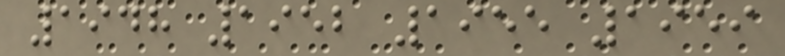1948 1952 1955 1959
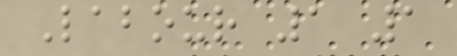Labour 1 1
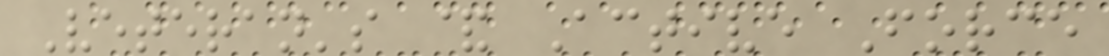Veteran's & Active Force
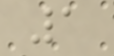1
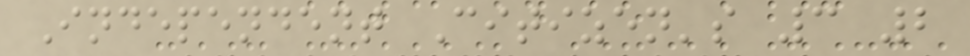Independent Citizen's 3 2
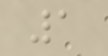1
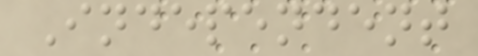Independent
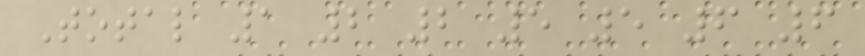Total 1 2 2 5 5 6 6
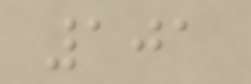101
